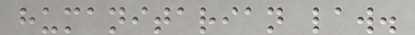humanitarian law.
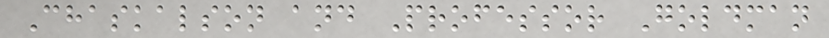Chaskalson and Professor Goldman
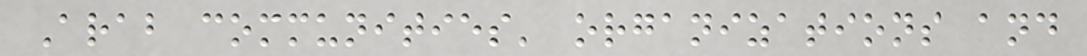Arab communities' organizations and
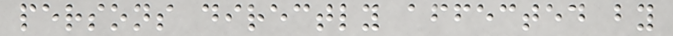persons directly affected by
